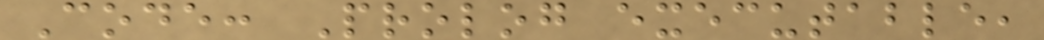Code: Prolog executable,
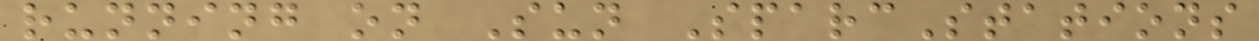running on Sun SparcStations
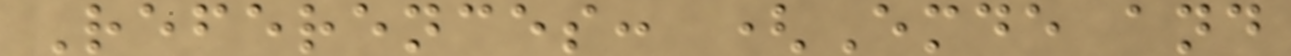References: (Emde and
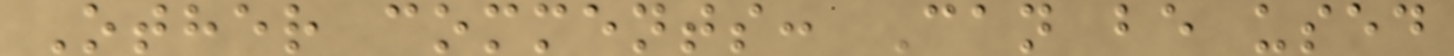Other comments: Can be used
